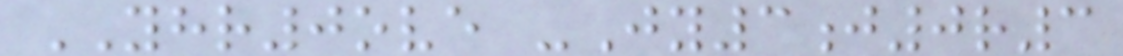YHR0ove -Jy3j0r3
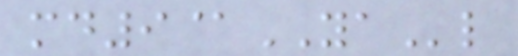md9@YAl
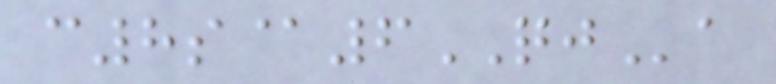c8s@6QJa
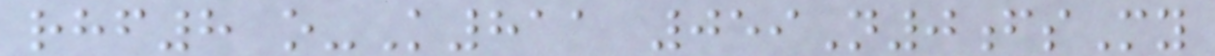rhf8 o-K811 059N0fsMy
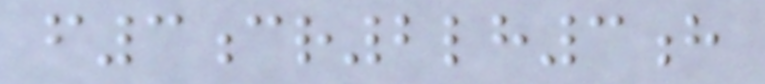f3cr2lh3h
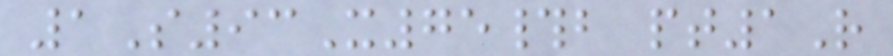1S93X75#b pt1R
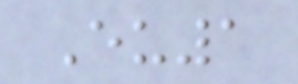Eu1
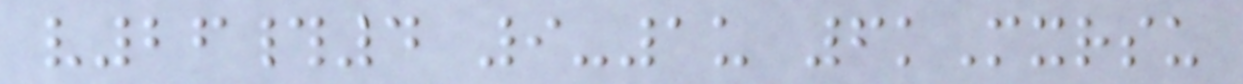v26#4 9-1u 6kMxrsu
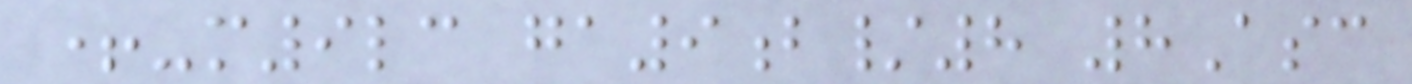+-m9lc ga9b/8 8Asc
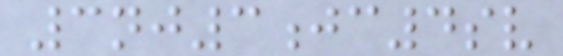3nj3jc4sv
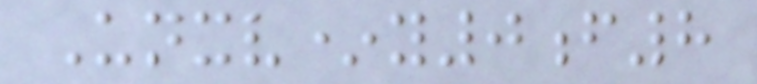Unxv*y0f8
